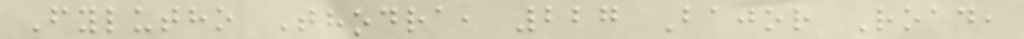Fylutho Thodra, 227 Bajor Road,
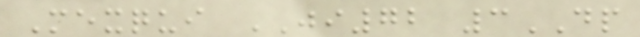Mexqui JI72 3DP
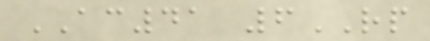AC41 6RP
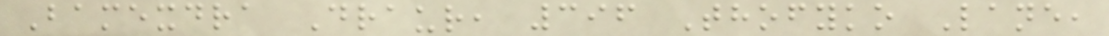Bamexdra Draur, 396 Thofyko Lane,
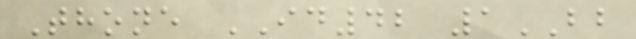Thone ID42 1BB
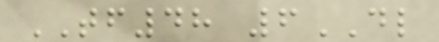TF48 6DL
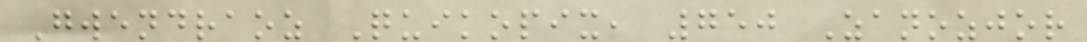Gwendraoz Quikopix, 750 Zanozjor
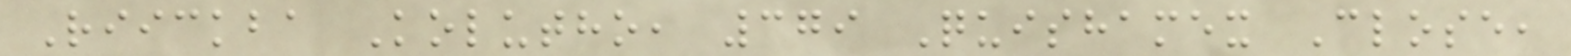Riickba Kolutho, 379 Quishamex Close,
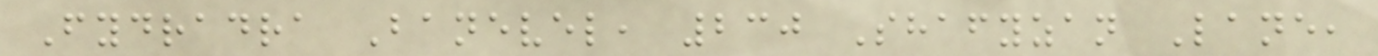Fydradra Banevel, 230 Shafyzan Lane,
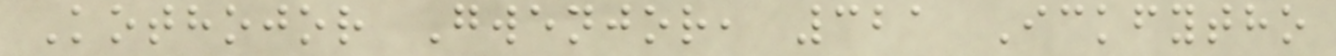Kothojor Gwenjor, 321 Ickfytho
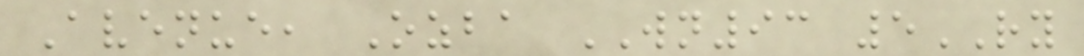Avenue, Ozba WN93 5RY
